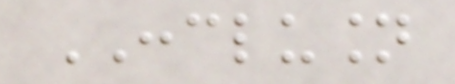CONCLUSION
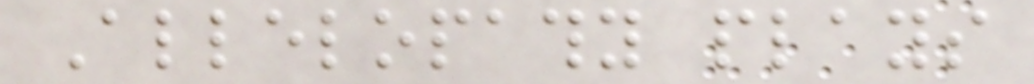Allelopathy plays
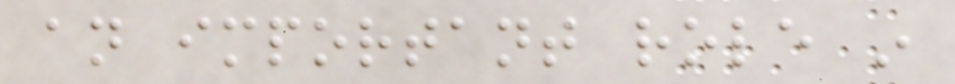an important role in
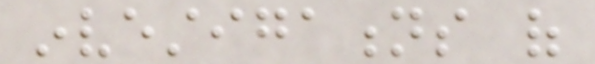investigations of
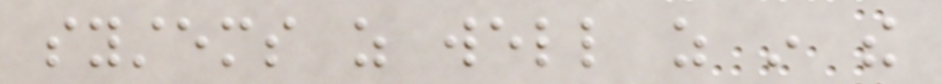systems as well as in the
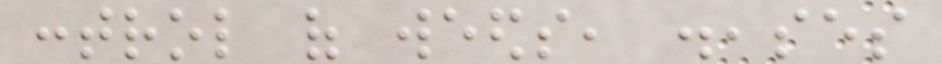control of weeds, diseases
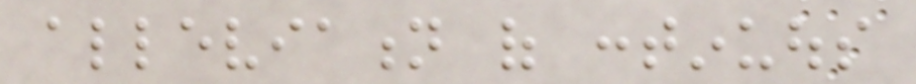alleviation of continuous
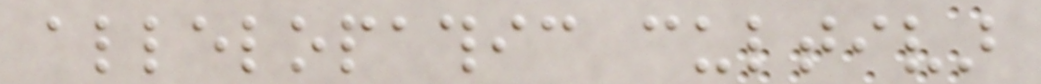allelopathic cultivar
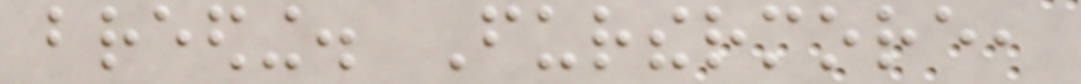breeding. Furthermore,
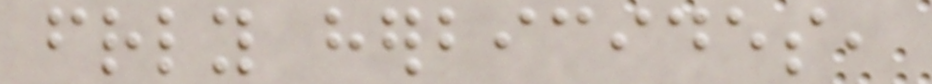friendly herbicides,
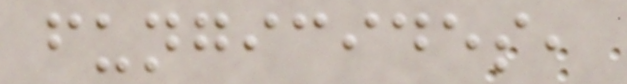fungicides,
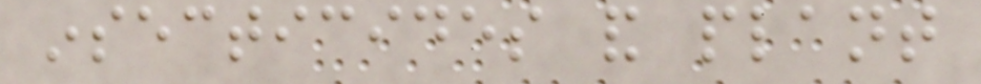insecticides and plant
